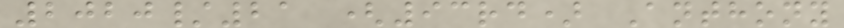2020/21 (93rd) Anthony
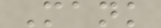Mank
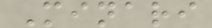Minari
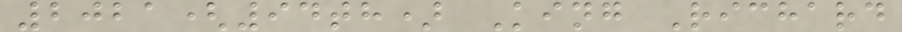2021(94th) King Richard
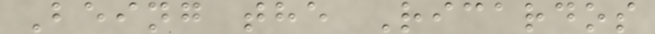Being the Ricardos
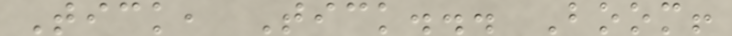Tick, Tick... Boom!
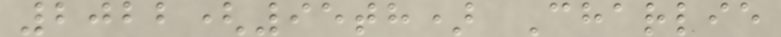2022(95th) Charlie
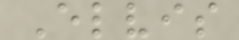Elvis
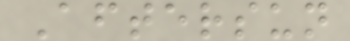Aftersun
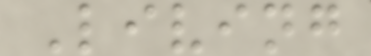Living
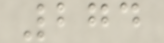274
